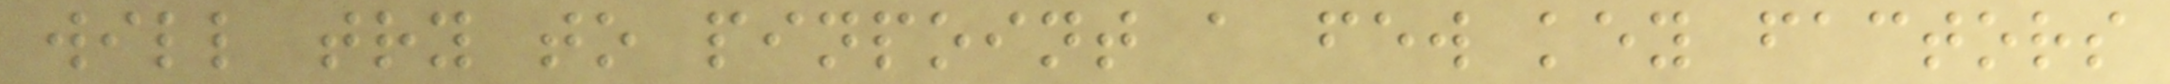will try to pinpoint a few key factors
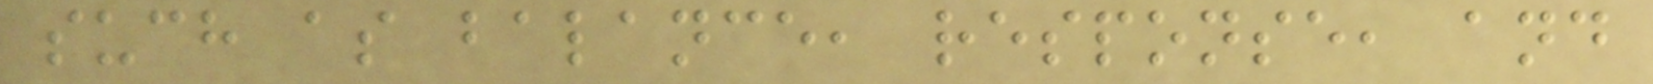such as balance, response, and
